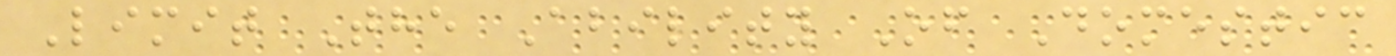Limit The Ability Of Domestic
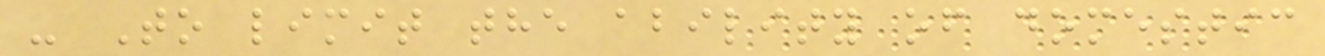- To limit the ability of domestic
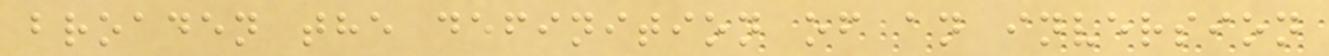broaden the definition of an inversion
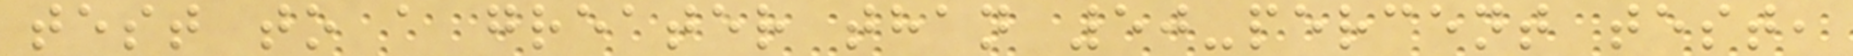test to a greater than 50-percent test,
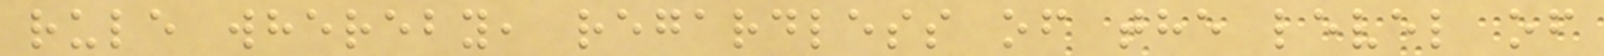rule whereby, regardless of the level of
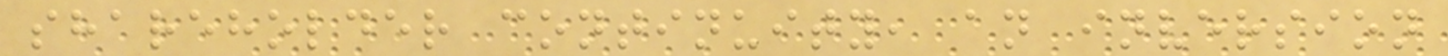shareholder continuity, an inversion
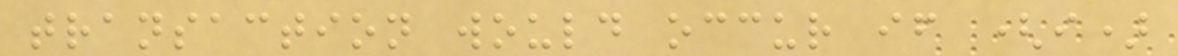transaction would occur if (i)
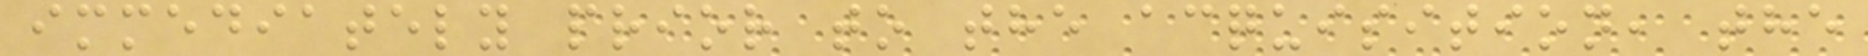immediately prior to the acquisition, the
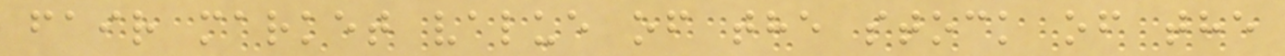fair market value of the stock of the
